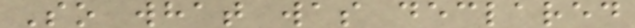So what was declared
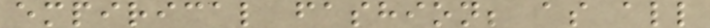empirical fashion; as all
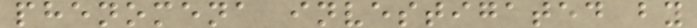phenomena investigated by
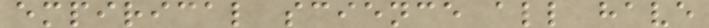empirical science all have
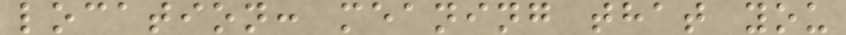location: meaning that you
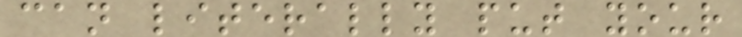can literally put your
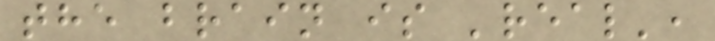the brain is 'real',
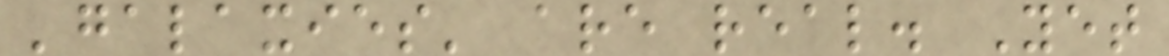'galaxies' are real. Yet
